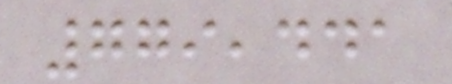779,441
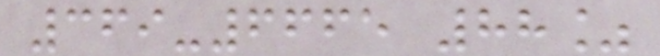369-6665 88%
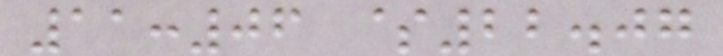11:06 $22.07
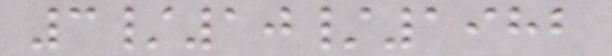3/10/1982
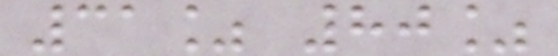31% 80%
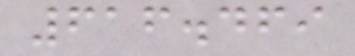616.469
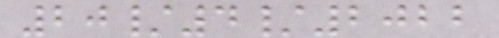20/4/2022
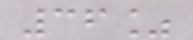36%
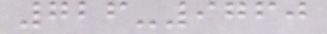726-9760
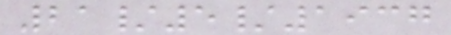21/5/1937
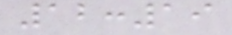12:19
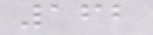162
